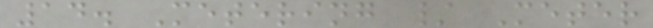14. Metering / Meter
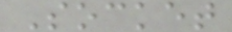Socket
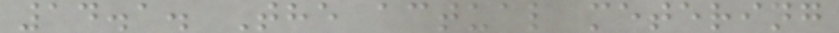14.1. The actual metering
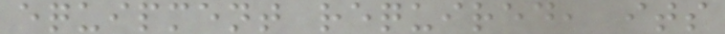equipment required, its
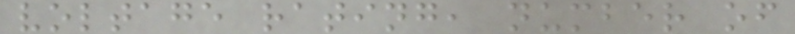voltage rating, number of
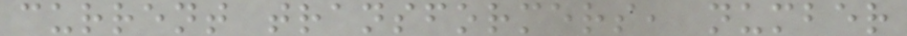current transformers, number
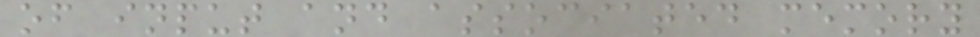of input and associated memory
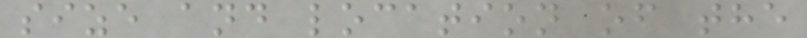size and location of the
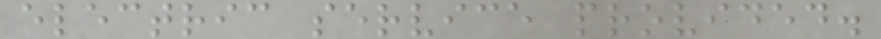electric service provided.
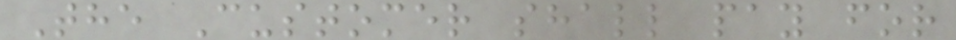The Customer shall pay for
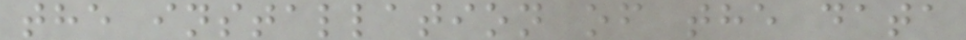the installation of the data
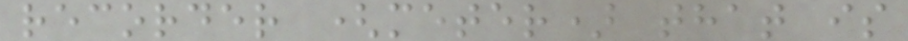recorder (meter) that is
